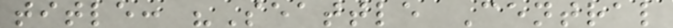title: "Seattle Central
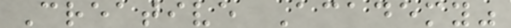Creative Academy"
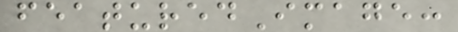featuredImage:
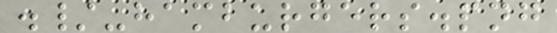./-hamburgers.png
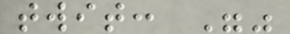twit: ""
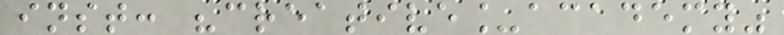inst: "creative_academy"
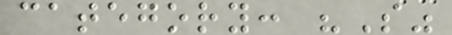category: "S"
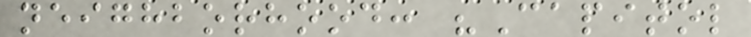neighborhood: "Capitol
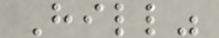Hill"
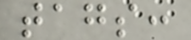tags:
